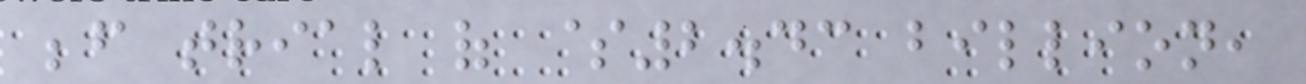before trial of $2.43 billion,
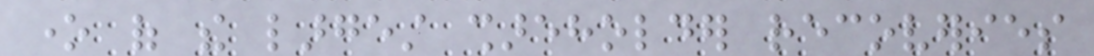one of the largest shareholder recoveries
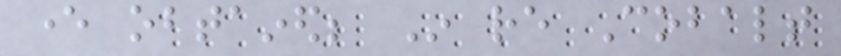ever obtained; In re Cobalt
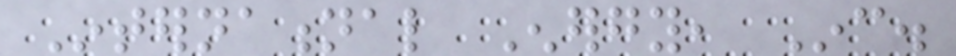International Energy, Inc.
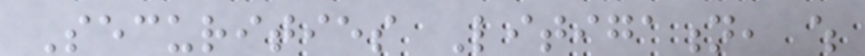Securities Litigation, which
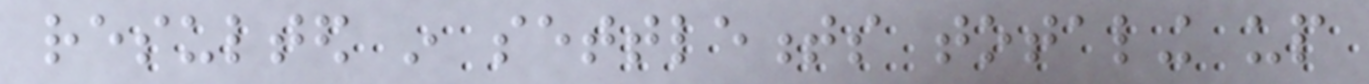resulted in settlements totaling up
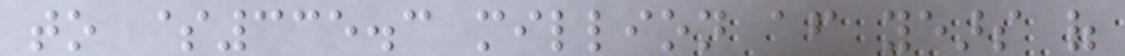to $335.3 million after years of
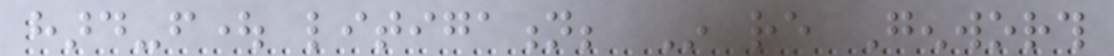hard-fought litigation; In re Genworth
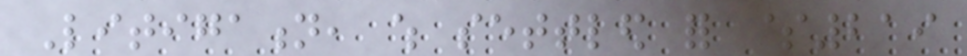Litigation, which settled for $219
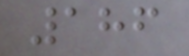186
